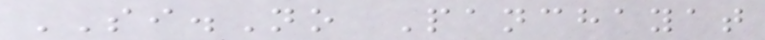SI.No Panchayat
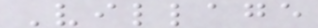Village
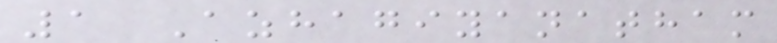1 Azhagiyanatham
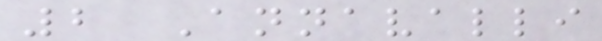2 Annavalli
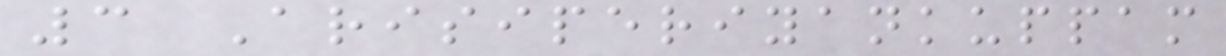3 Arisiperiyankuppam
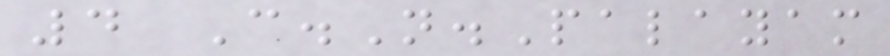4 C.N.Palayam
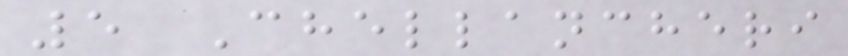5 Chellancheri
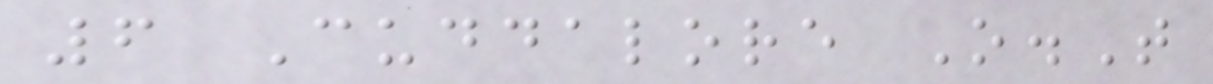6 Cuddalore O.T
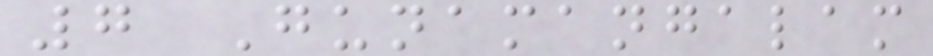7 Gunamangalam
